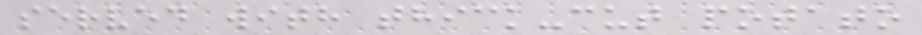served with thick-cut potato
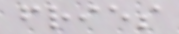fries
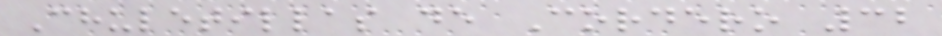Chuletillas de Cordero 32
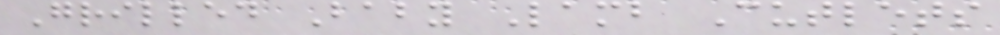Grilled Baby Lamb Cutlets
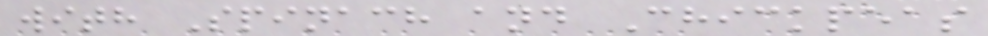with Spinach and Chickpeas
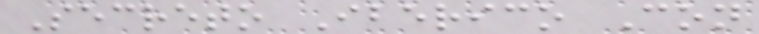Secreto Iberico Con
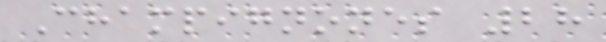Champignones 28
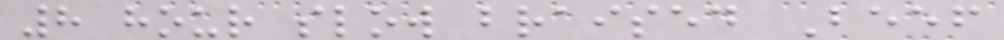8 hour slow braised Beef
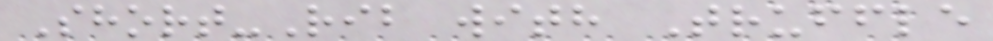Short-Rib with Truffle
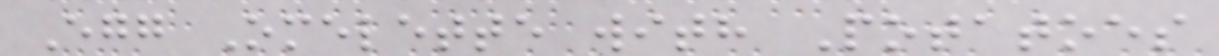Egg Omelette with Potatoes
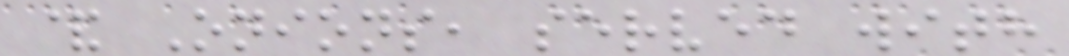& Onions, served with
